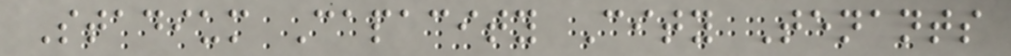Stadium Capacity City Tenants
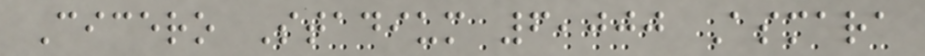Cicero Stadium 6,000 Asmara
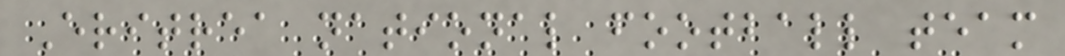Eritrea national football team
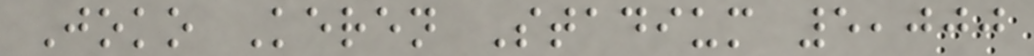Joko Keren Stadium 5,000
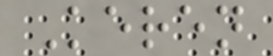Keren
